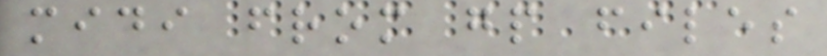midi from gp files
